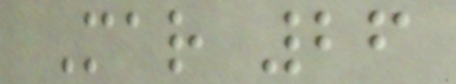Mar 26
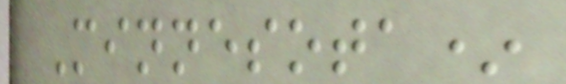Minnesota*
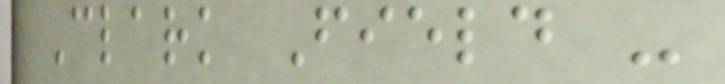Clark Field -
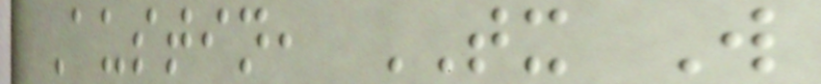Austin, TX W
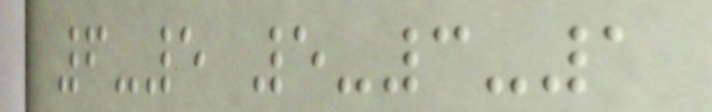6-5 5-3-1
